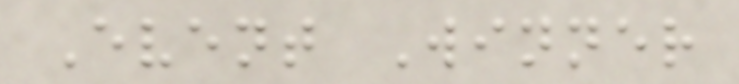Event Winner
